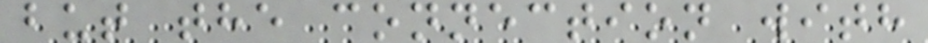but the connection with
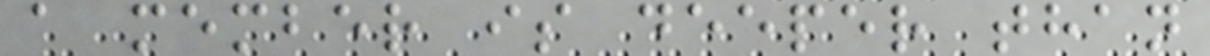a member is deeper than
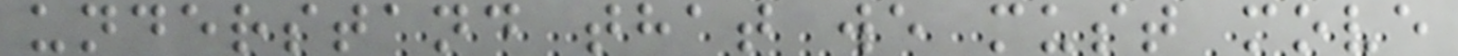understand that we must move
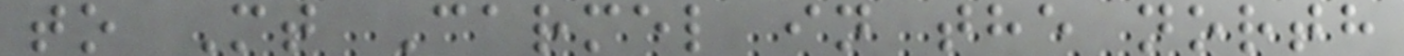to Mt Carmel in the north
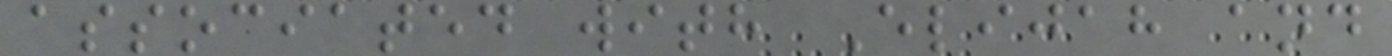associated with Elijah and
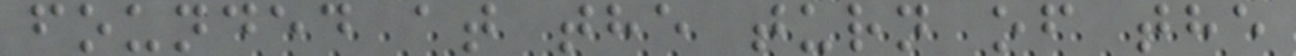founded at the turn of the
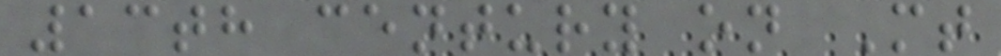13th century on Mt
